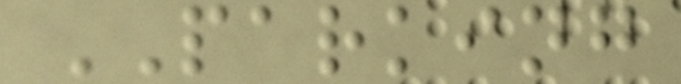PARKING
